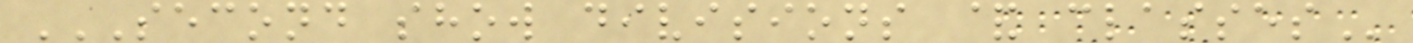SECOND SHOW DIVISIONS & CLASSES
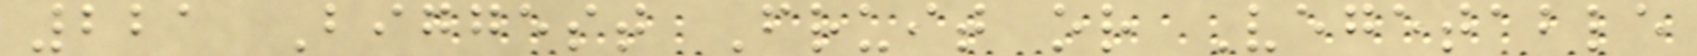221 Biggest Fruit or Vegetable
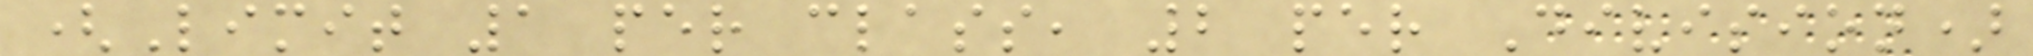(Limit 1 per class, 2 per Division)
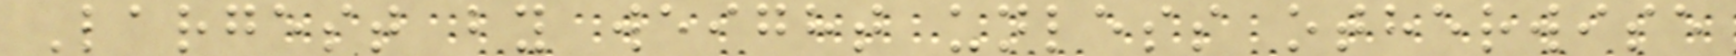Largest by weight unless otherwise
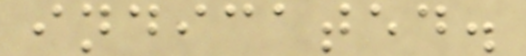indicated.
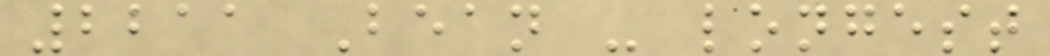2211 Bean - longest
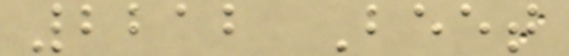2212 Beet
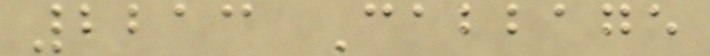2213 Cabbage
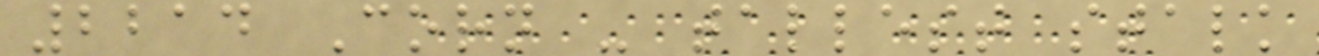2214 Corn - tallest stalk
